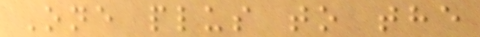One plus to the
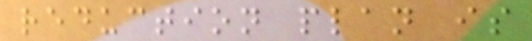reduction plan is
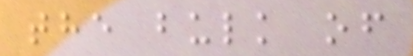the bulk of
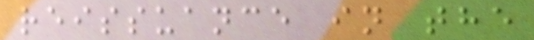reissuance in the
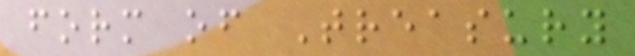form of Treasury
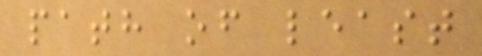path of least
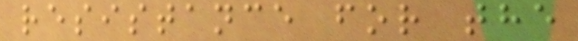resistance for the
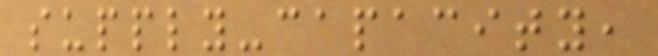supply-capacity,
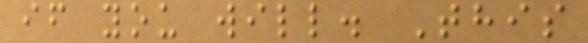if you will. This
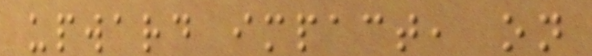upward impact, on
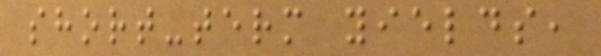short-term yields,
